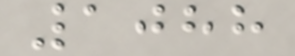1088
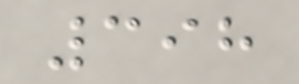398
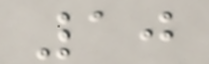10
